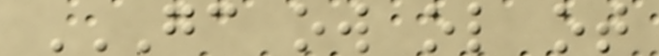GC OW OL OT
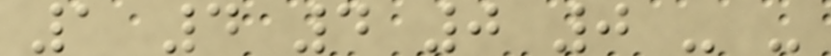1 4 4 0 0 - -
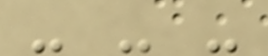- - -
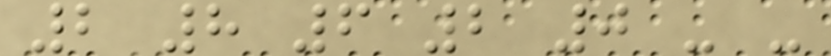2 8 6 2 0 - -
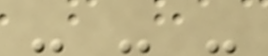- - -
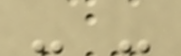- -
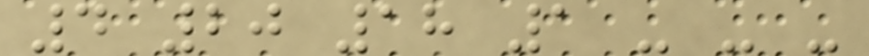4 20 18 1 - - -
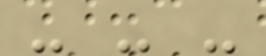- - -
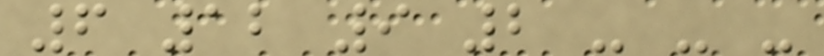6 12 9 2 - - -
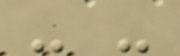- -
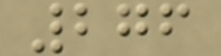276
